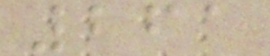261
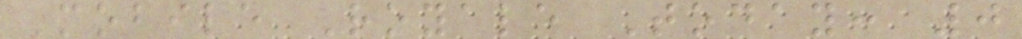Mobile Royale Today: 0
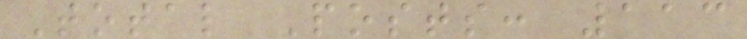Total Posts: 113
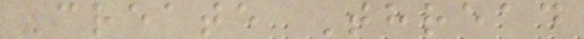Create Thread
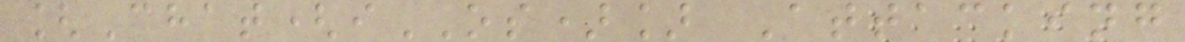[Chat(iOS)] Attacking
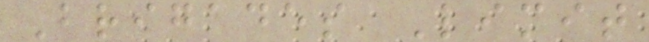Brigades Limit
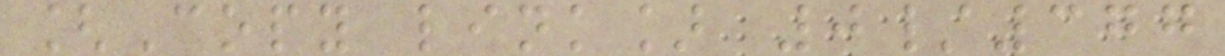[Copy link] 0/377
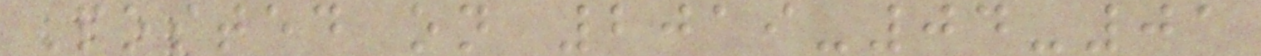Posted on 2019-04-01
